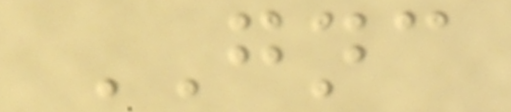GNC
